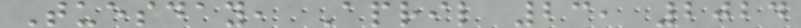Tuesday, April 23, 2024
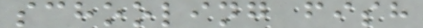schooling fish
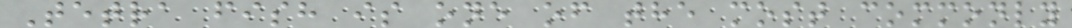Tetra fish is one of the most commonly
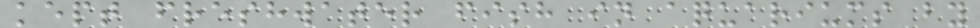kept freshwater fish in aquariums by
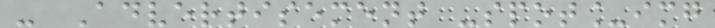- Advertisement -spot_img
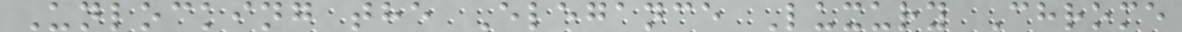Unlocking the Elegance Luxury Chrome
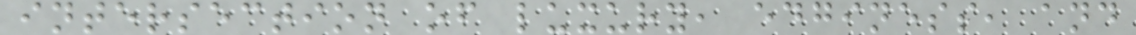intersection of luxury, edginess, and
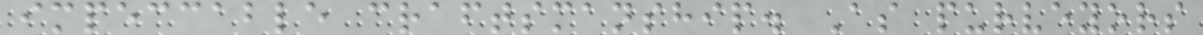impeccable craftsmanship. As purveyors
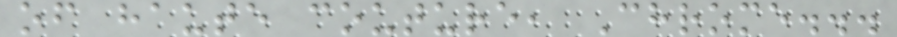of haute couture, Chrome...
